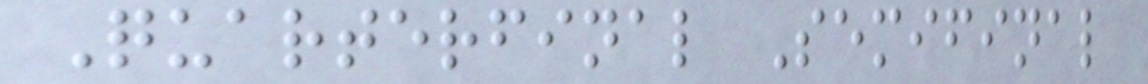Quarterfinal Semifinal
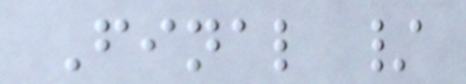Final /
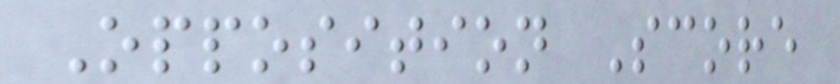Opposition Score
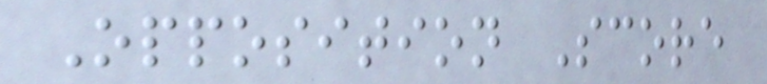Opposition Score
